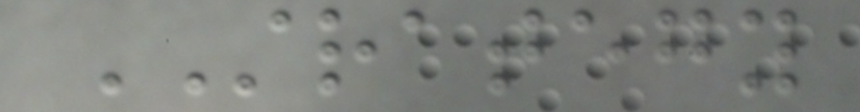STRATEGY
